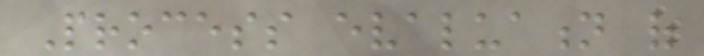Process evaluation of
